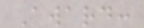Award:
